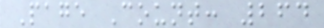Page Count: 264
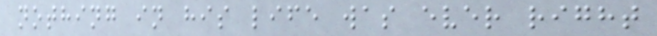nothing in his life was ever right
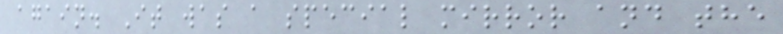again. It was a special mirror and the
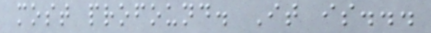most profound. It is...
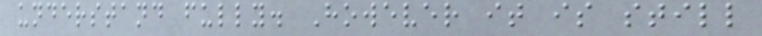understand fully. However it is still
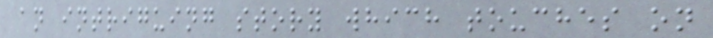an intriguing story which touches on
